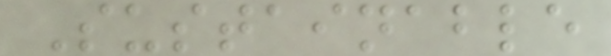Sustainable
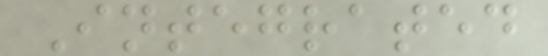Integrated
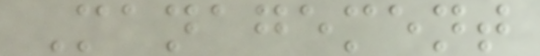Management
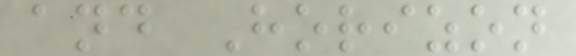and Horizon
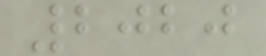2020
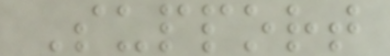Support
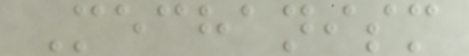Mechanism
